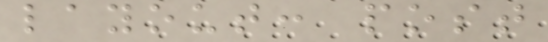layout: post
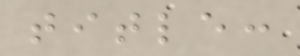title:
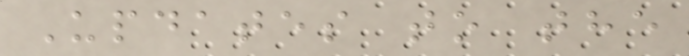Updates to the
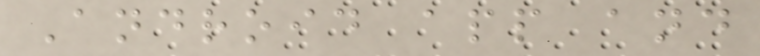Android app and
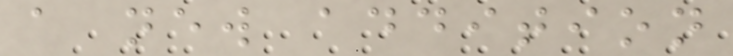a new addition
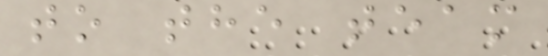to the team
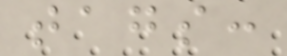tags:
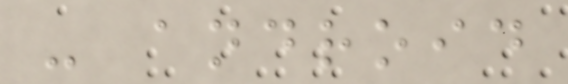- android
